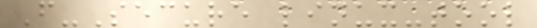F-Secure linux-tool
